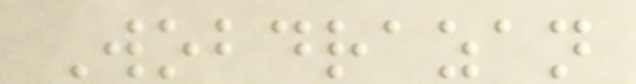Wobdrazan
